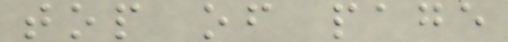top of page
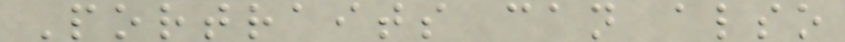Portraits can also
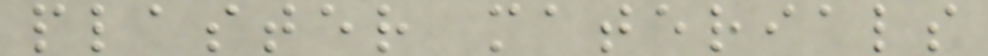plaster materials
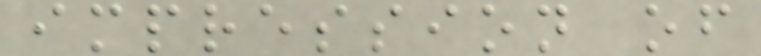impression of
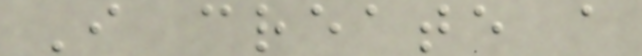I create a
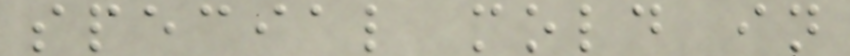special mold in
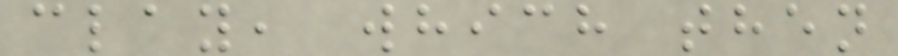clay, which then
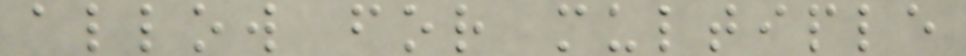allow for multiple
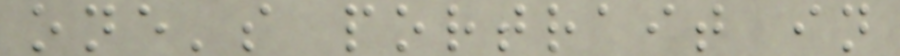one's portrait in
